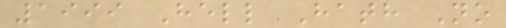1999 Hell Hath No
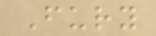Fury
